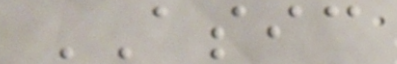ASIC
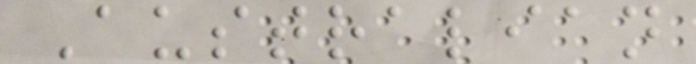Australian
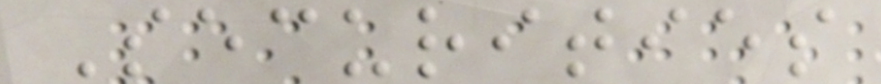Securities
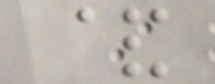&
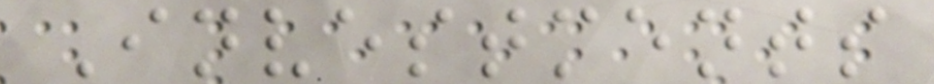Investments
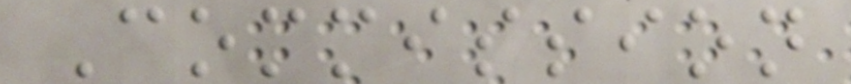Commission
